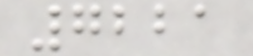7221
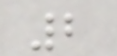2
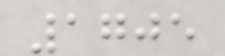1705
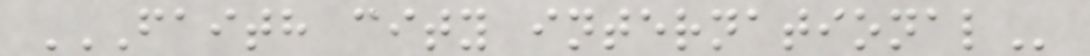FAITH CITY INTERNATIONAL
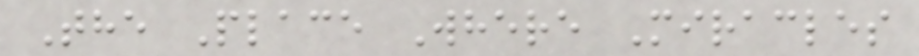The Place Where Miracles
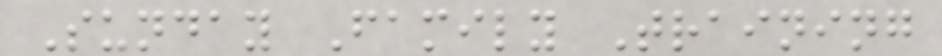Sunday Family Training
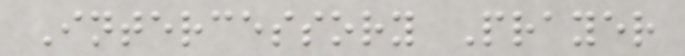Intercessory Prayer
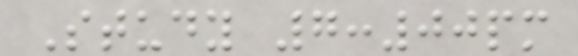Study 7:00pm
